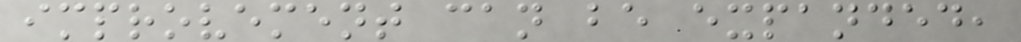improvement can be expanded,
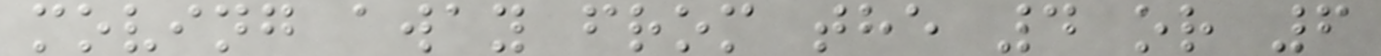moving away from the 4 or 6
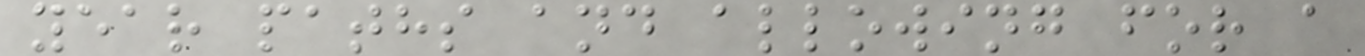year paths and allowing for a
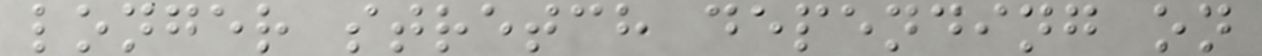longer stretch depending on
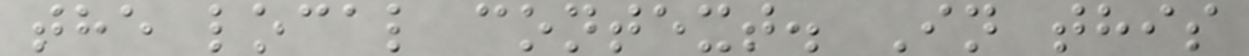the local context. In this
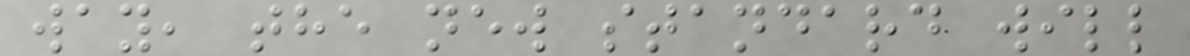way, the new standard will
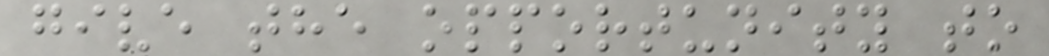give the opportunity to
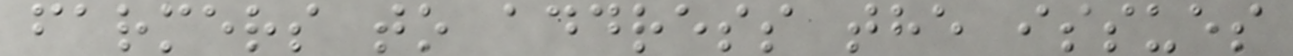farmers to address the issues
